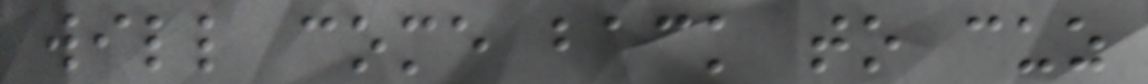will come back to cuz
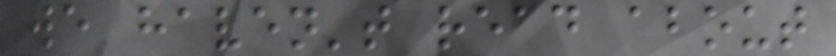we haven't read about
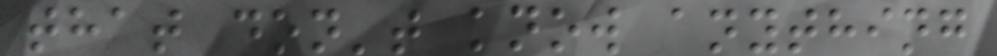that don't know anything
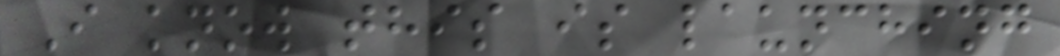I know this is launching
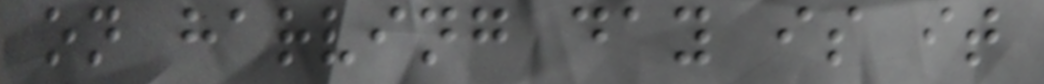on harving day is it
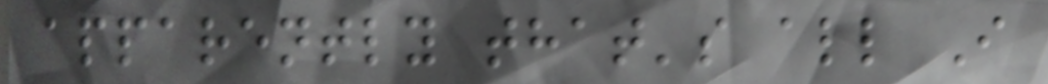apparently that's all I
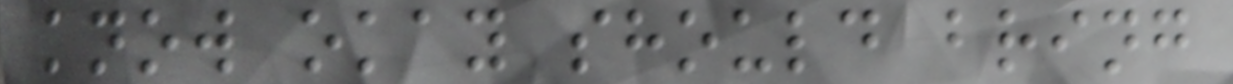know okay should bring
